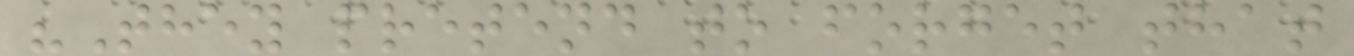"They pretend to forget that
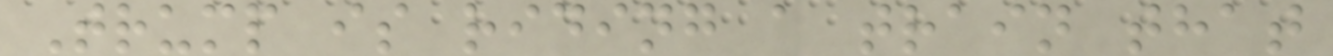Trump is riding a train that
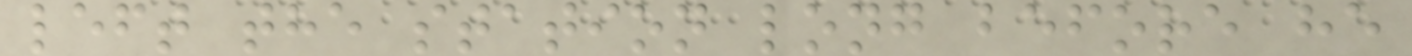left the station long before he
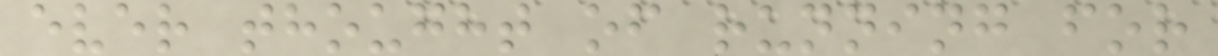ever thought of running for
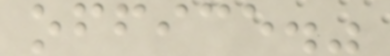office."
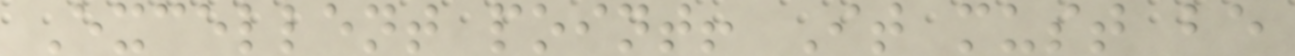Excellent point! It must be
